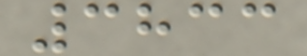3833
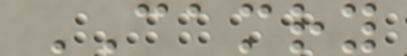CAMRY
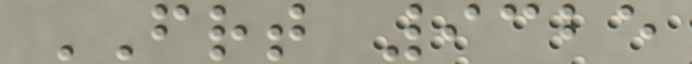FRT 9325
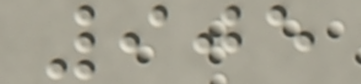905
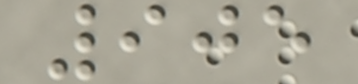905
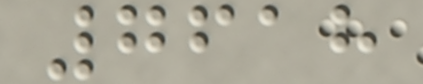7618
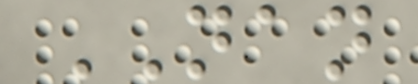NAN
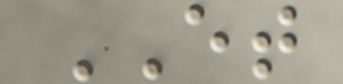ET
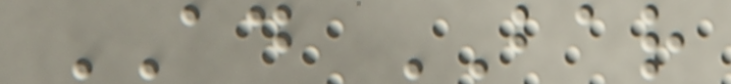AD BAR
